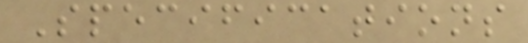Specifications
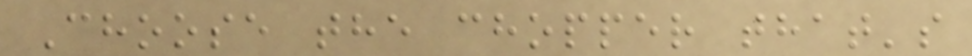Choose the chopper that's
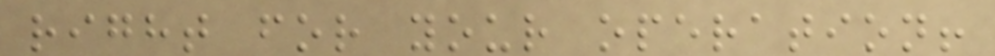right for your operation!
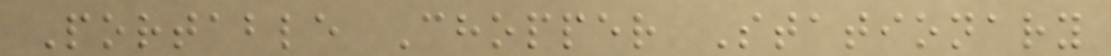Portable Chopper Stationary
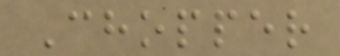Chopper
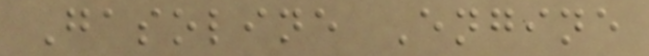Gasoline Engine
